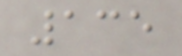135
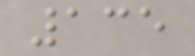135
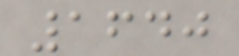1640
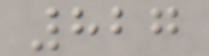827
